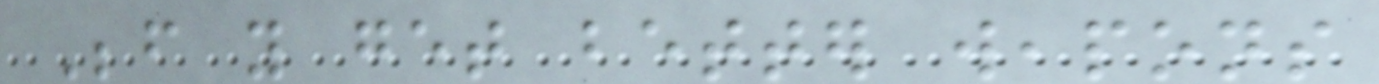Before you get better weapons
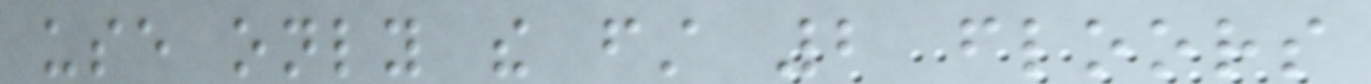use only the first 2 floors
